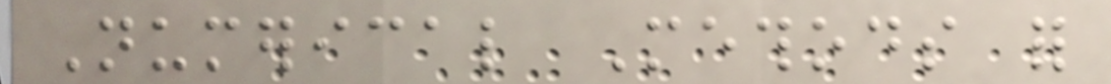Numerical Methods for
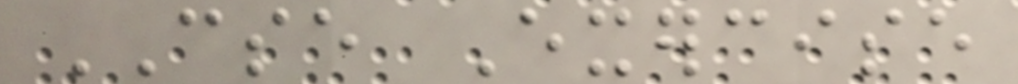CSE Exercise
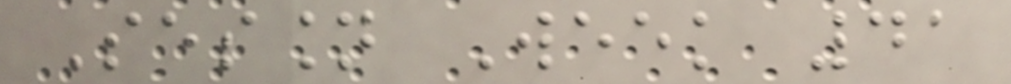Session Week 41
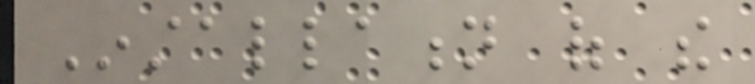Installation of the
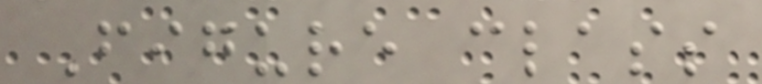Figure class
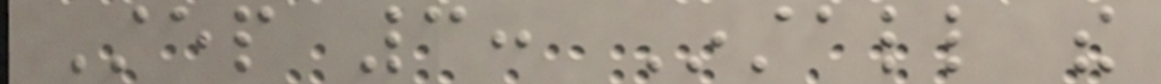Step 3: Install the
